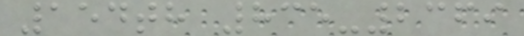154th 835-2369
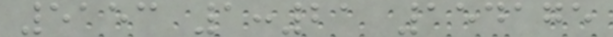5153 1:21 154175
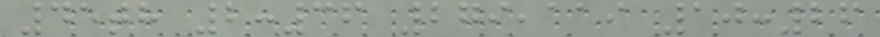45th 2:36 279,119 10:26
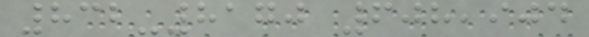832-8170 608,904
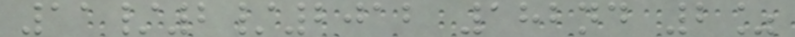11/2/2012 182nd 2%
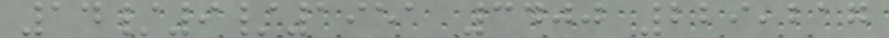14/9/1951 3400 229,217
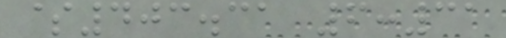$403.31 6:31
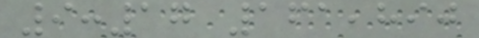9:17 161,890
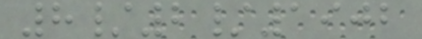8/2/1902
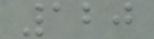120
